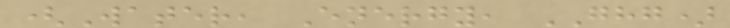(Water, Energy, GHG)
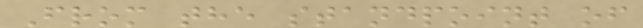From the standpoint of
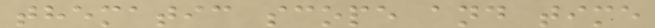thematic scope and time
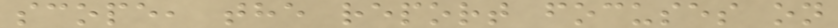scope, the report focuses on
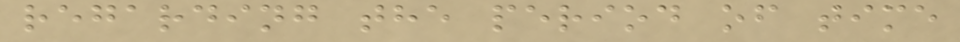regarding the period of time
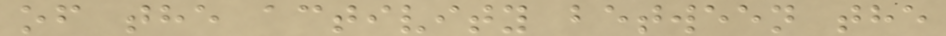of the activity between the
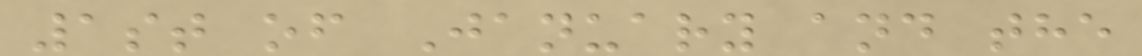1st of January and the
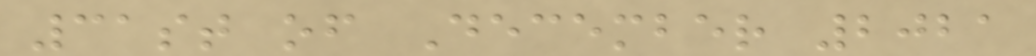31st of December 2021
